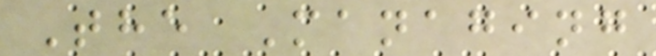The Managing
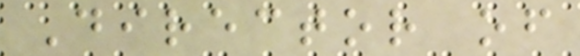Director of
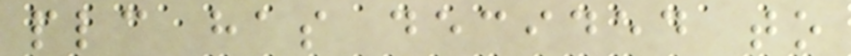plc has decided to
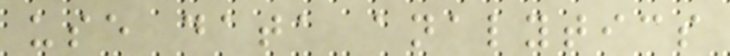use data analytics
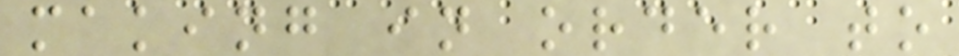making in order to
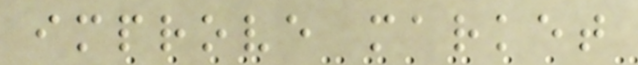improve market
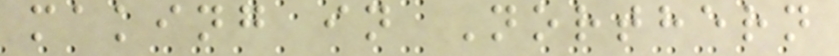making in Northern
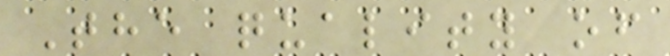The quality of
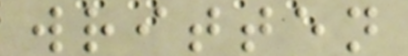written
